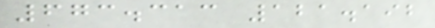673.313 121.192
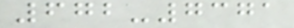672-7371
